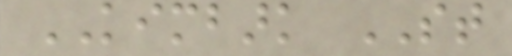KIMBARK ST
